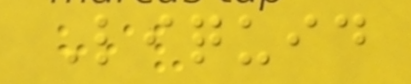Liquid
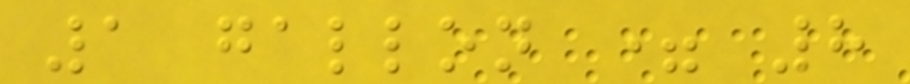1 gallon = 8
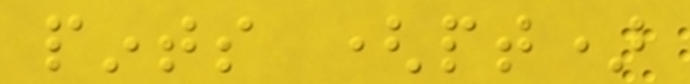pints (pt)
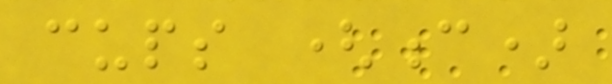cups (c)
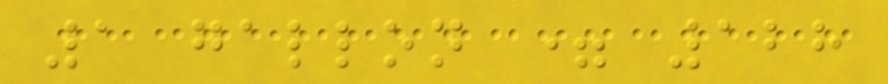1 gallon = 128
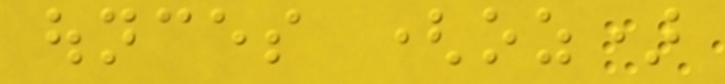ounces (oz)
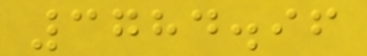3784.96
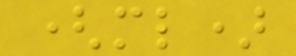(ml)
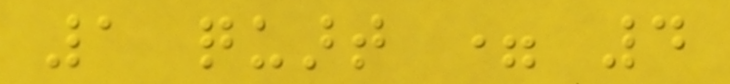1 quart = 4
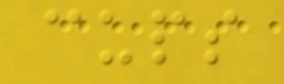cups
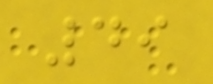49
